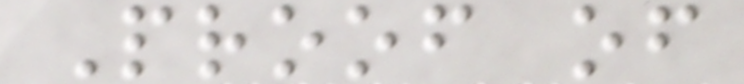Proof of
